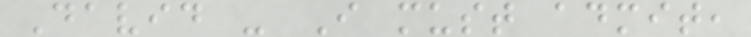David - I must admit,
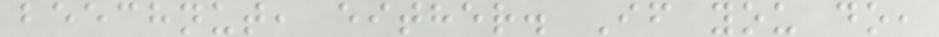beechnut, either. If you do,
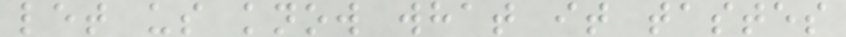let us know what it tastes
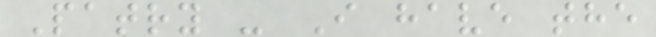Patry - I have the
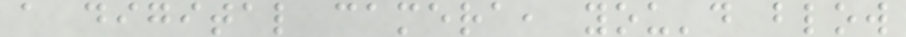a digital camera, you'd blow
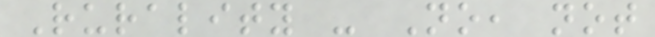Rurality - No, not
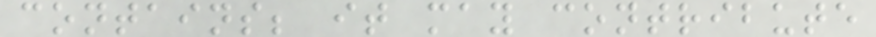contains; it may contribute
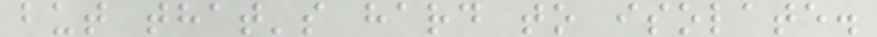but that's hard to isolate.
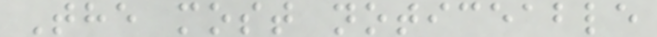The most noticeable
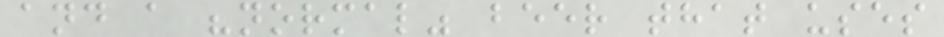and a "normal" beer that uses
